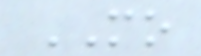MO
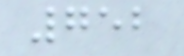752
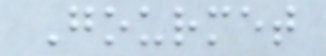Gourmet
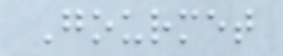Gourmet
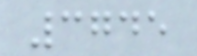3745
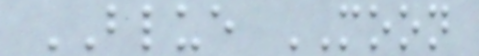BLUE MOON
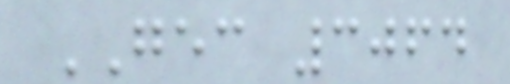GEC 3064
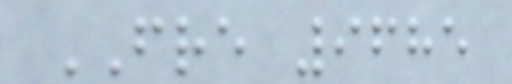FRE 9685
